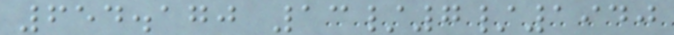654.170 13/7/1940
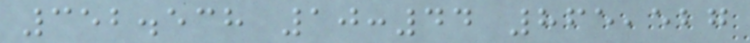352.538 10:44 865,527
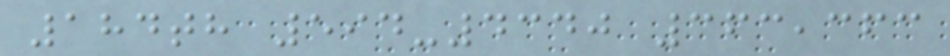184th 594-4340 363,363
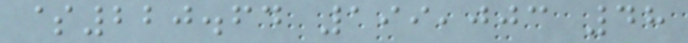$220.64 199,003 48
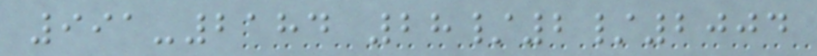991-2184 28/2/2004
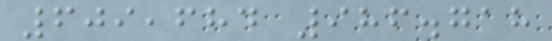609,684 986.718
